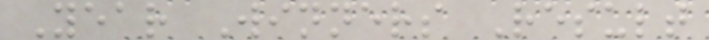Year Winners Result
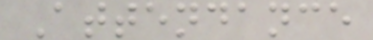Attendance
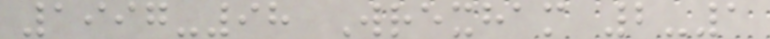1997-98 Wrexham 2-1
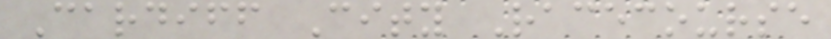Cardiff City Racecourse
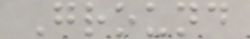Ground
